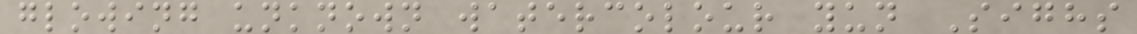glowing unknown watercolour yun Sighs
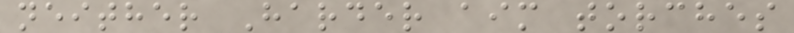neither Harder aim torches
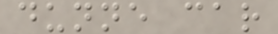dunne car
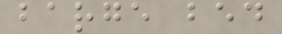barge bed
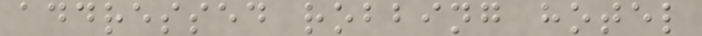addressed robbing hotel
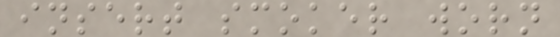insert smoker worn
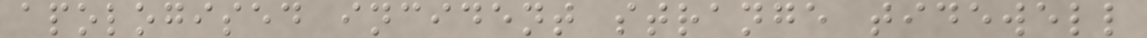apologised incident strange tidewell
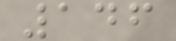146
